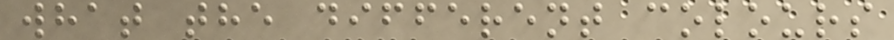what the different colours
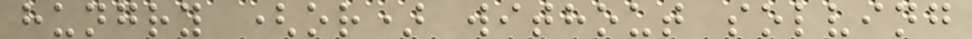hungry (or) without solving
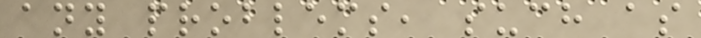any problems, such as
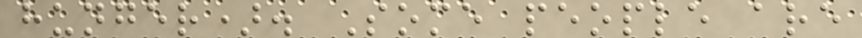hunger). Some people are
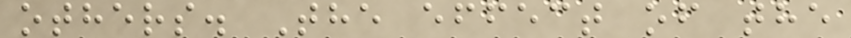others. The effect of the
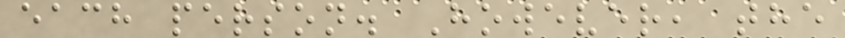each person. However, the
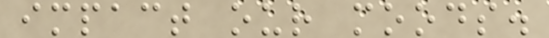impact our moods.
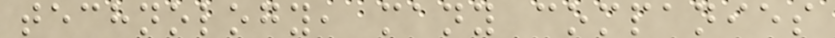technology, many companies
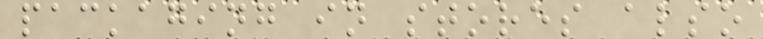packaging in stores also
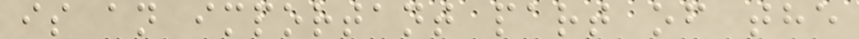is an important part of the
